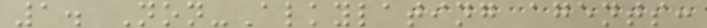1. Non-Alkylating agents:
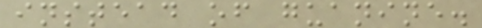instead of guanine.
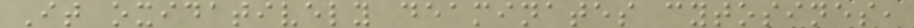It oxidatively deaminates cytosines,
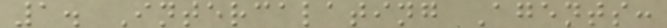1. Intercalating Agents:
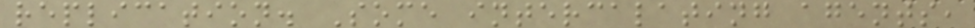replication. Some intercalating agents,
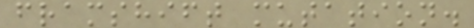framshift mutation.
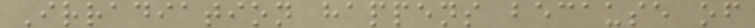Irradiation happens because of
